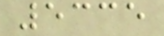5335
